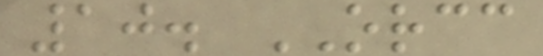10. ORCC
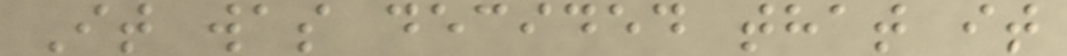It was decided that it
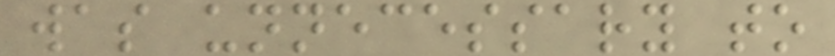was unnecessary to
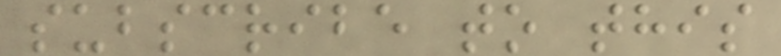subscribe to this
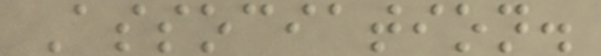Association.
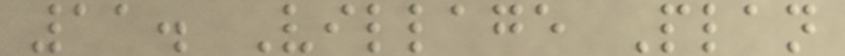11. Village Plan
